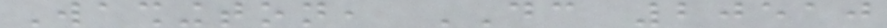Washington, DC 20510
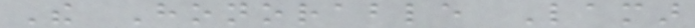The Honorable Lamar
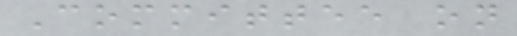Committee on
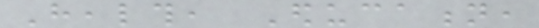Health, Education,
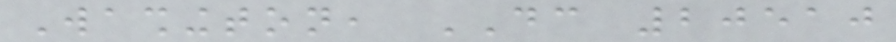Washington, DC 20510
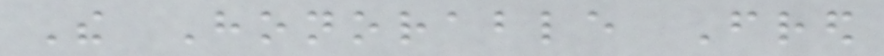The Honorable Fred
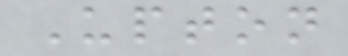Upton
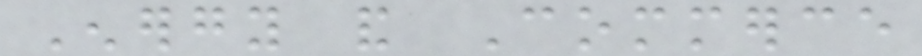Energy and Commerce
